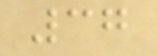37
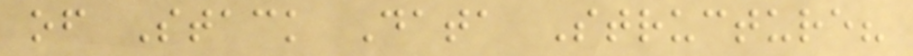of Stack Data Structure?
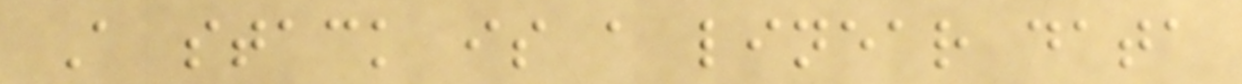A stack is a linear data
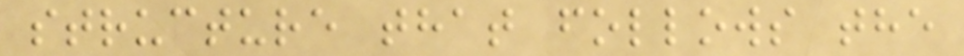structure that follows the
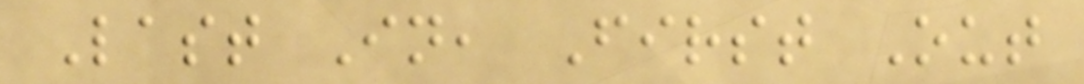Last In, First Out
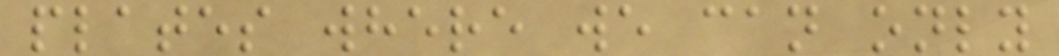plates where we can only
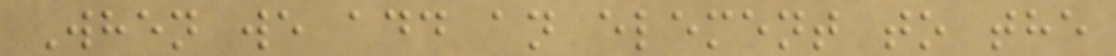When we add an element to the
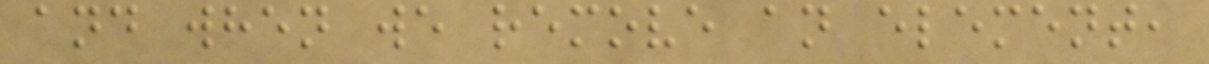and when we remove an element,
